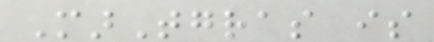MarTgras is
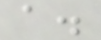a.
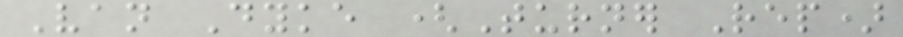Van Dyke (Turner Rep)
